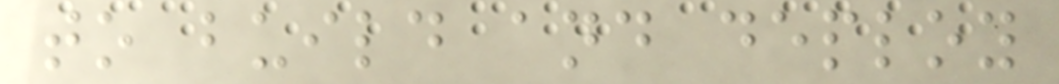to build and deploy
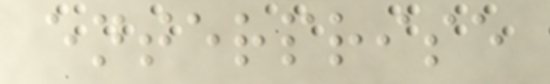enterprise
